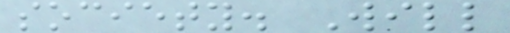society. Will
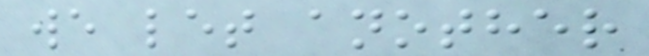we let another
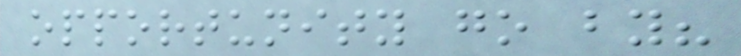opportunity go by?
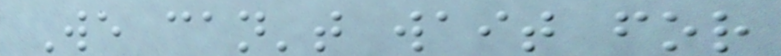We can't wait for
